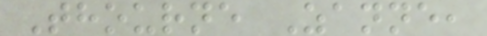Thourne Zanne,
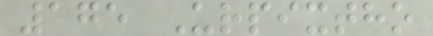175 Urpixtho
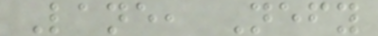Lane, Nefy
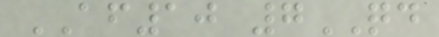AF10 7QD
